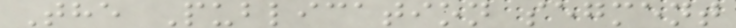The Publication segment
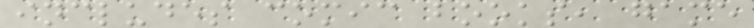includes comic books, game
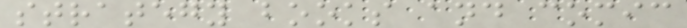strategy books and comic
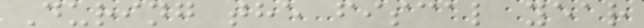During the fiscal year
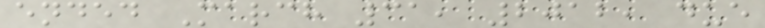ended March 31, 2012, due
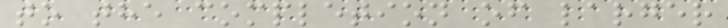to the completion of larger
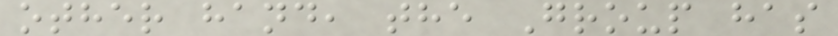other hand, the Group has
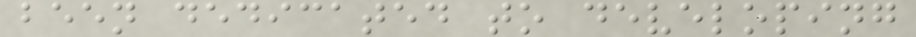been dedicated to developing
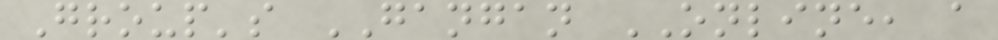Group's GANGAN ONLINE, a
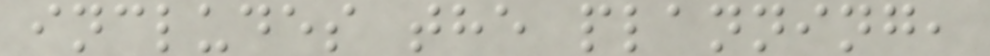includes the planning,
